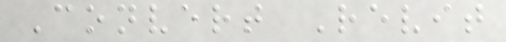Convert Revit
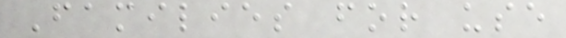Families for use
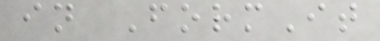in FormIt
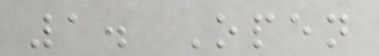1. Open
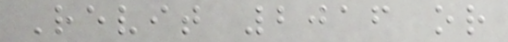Revit 2016 or
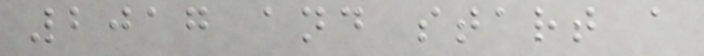2017 and start a
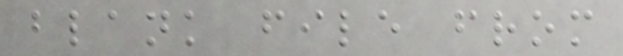blank file from
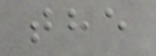the
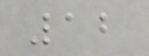12
